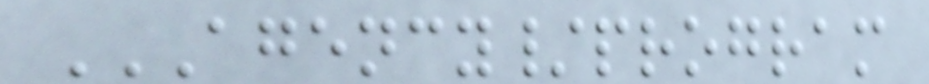AGENCY/PROGRAM
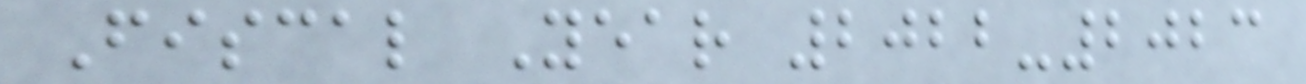Fiscal Year 2022-2023
